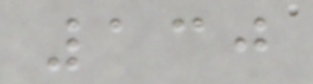130
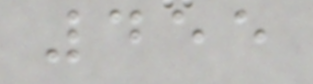455
